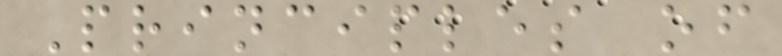Principles of
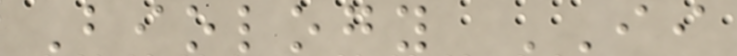Biology II
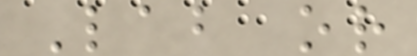Lab or
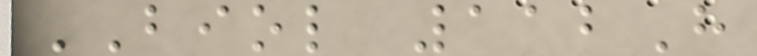BIOL 112H
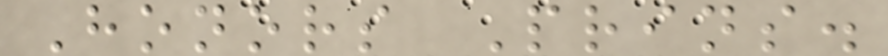Honors Prins.
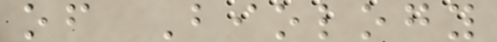of Biology
